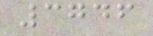3746
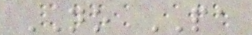NO PA
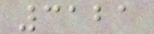3121
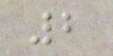2
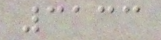3133
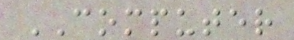COMPUTER
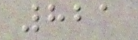821
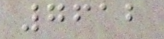7612
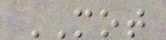MOT
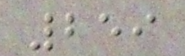259
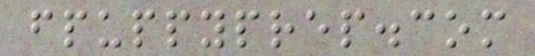fpuppyprep.com
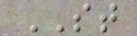ST
